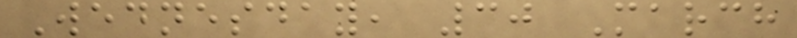Wednesday, 30 March
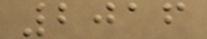2016
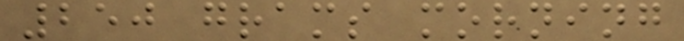250 grams morning
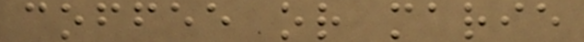coffee or marie
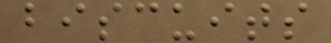biscuits
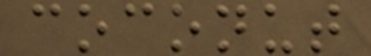coconut
